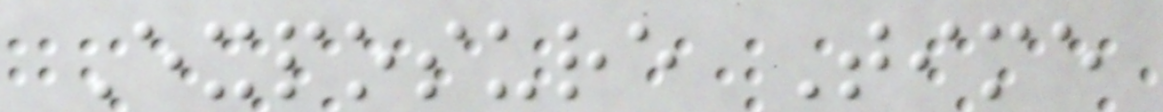Exposure Time
